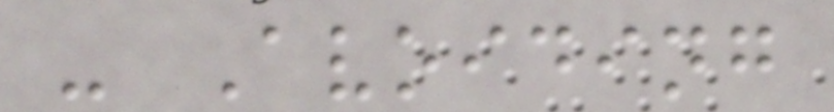- Avoiding
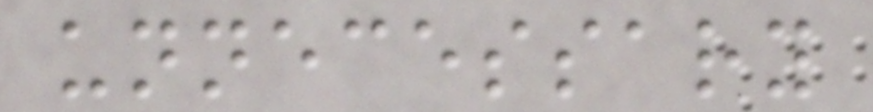unnecessary
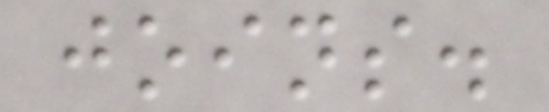joins.
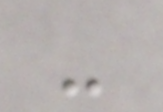-
